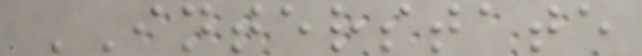INTERSTATE
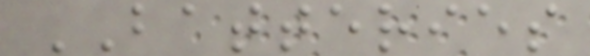BATTERIES
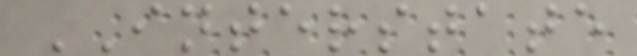INTERSTATE
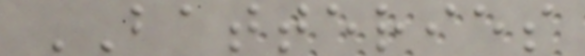BATTERIES
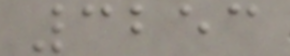3253
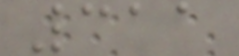311
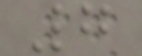7
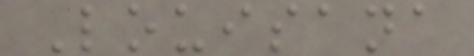Louisana
